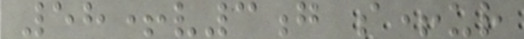58+v3g s+ur
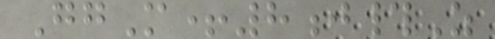GgM+8j#Z
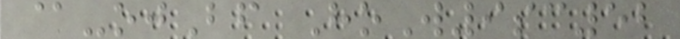@-ojBf HoW9sc52
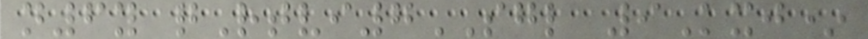n6y qRtvi7SGL 9Kxj*
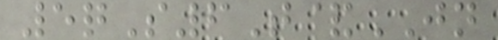5qS6T&JN
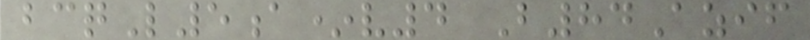bcqL5a*v4 B84Azif
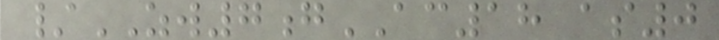/ZW7gAC18 as0
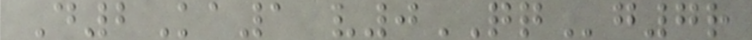D2Ka1 v0QQg7r
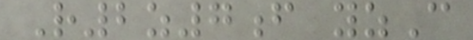R2z7f yzC
